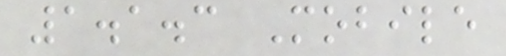1.1.3 Mobile
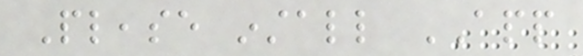Please install APP
